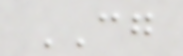CG
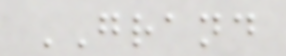GRAND
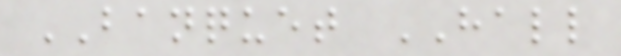BANQUET HALL
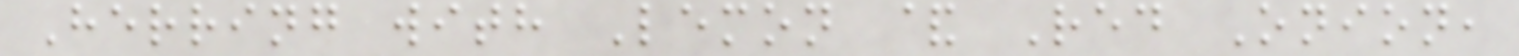Herring with Lemon & Red Onion,
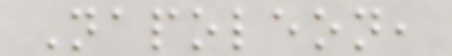Napoleon,
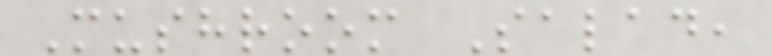Mushroom Salad,
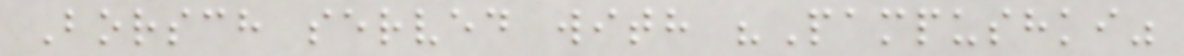Borsch served with "Pampushki"
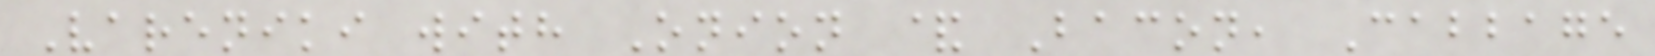Vareniki with Onion & Bacon, Cabbage
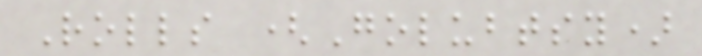Rolls (Golubtsy)
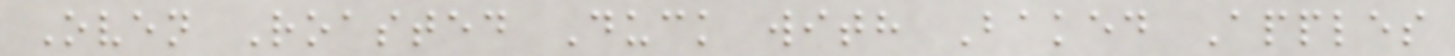Oven Roasted Duck with Baked Apples
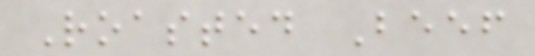Roasted Beef
